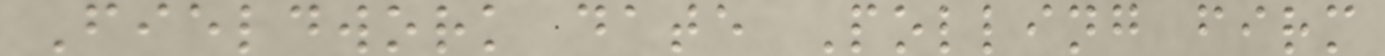Fieldwork date Polling firm
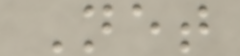Net
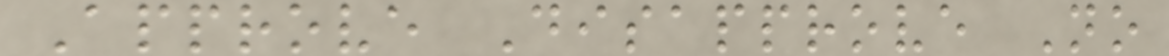Approve Disapprove No
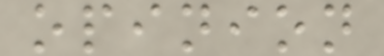opinion
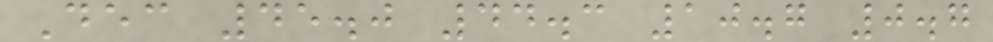Dec 45.0 44.3 10.7 0.7
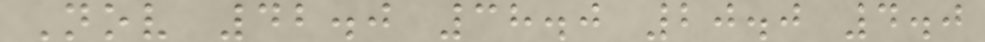Nov 42.0 38.0 20.0 4.0
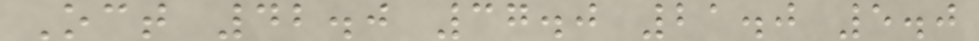Oct 42.0 37.0 21.0 5.0
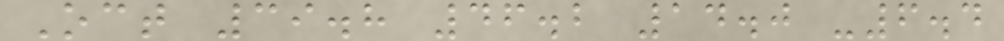Oct 39.8 46.2 14.0 -6.4
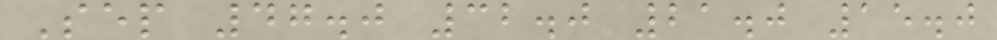Sep 47.0 32.0 21.0 15.0
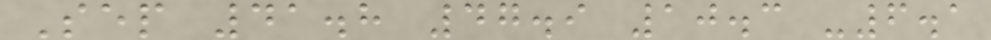Sep 41.8 47.9 10.3 -6.1
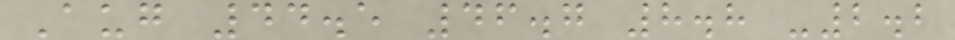Aug 44.5 46.7 8.8 -2.2
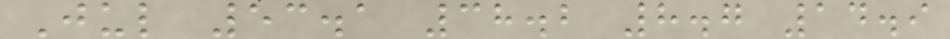Jul 53.1 38.2 8.7 14.9
